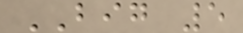BIG 5
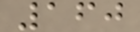160
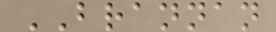BRANNAN
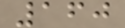160
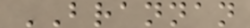BRANNAN
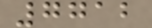7712
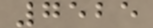7525
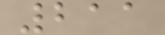211
